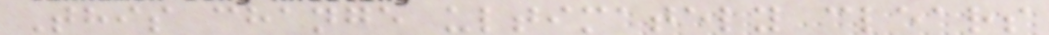This change ultimately clears
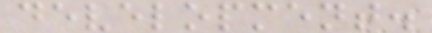development.
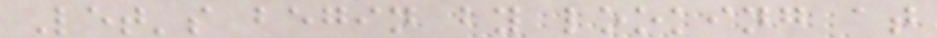Let's begin by looking at
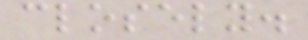closely.
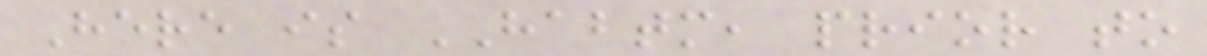Here is HABTM, prior to
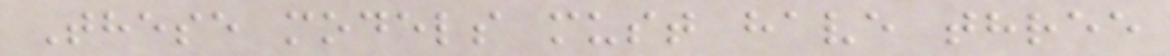These models must have three
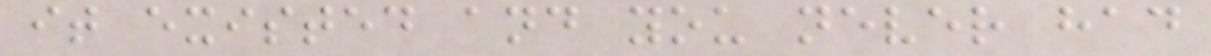it existed and you never had
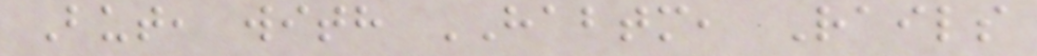But, with HABTM, Rails
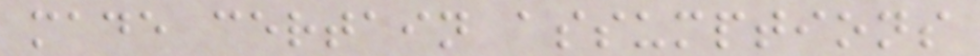made certain assumptions
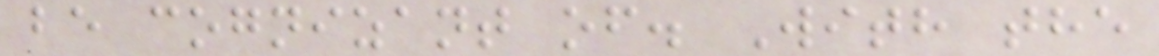be cognizant of. With the
